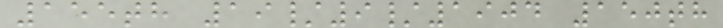155th 19/9/1904 150th
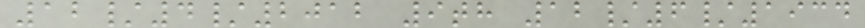12/4/2012 9th 12/6/1934
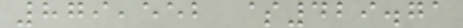879,552 $429.71
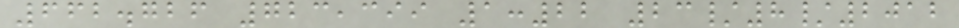662.726 723,399 1:22 23/8/2012
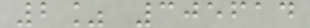2% 305614
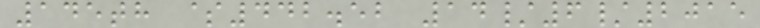145th $442.52 14/6/2015
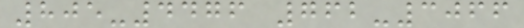805-4476 762-3066
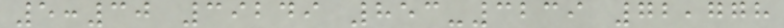5:30 39249 853-3239 72,778
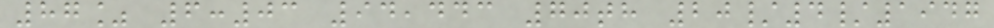87% 6:03 94,443 70th 20/4/1947
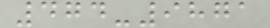474-9871
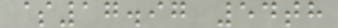$17.97 54th
